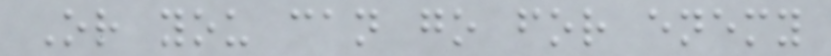Or you can go for enemy
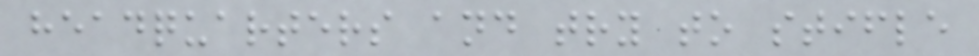headquarters and try to stifle
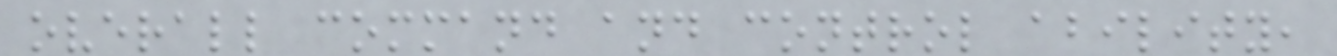overall command and control ability,
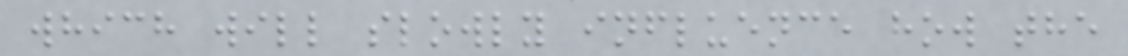which will slowly influence how the
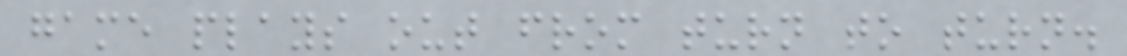game plays out from turn to turn.
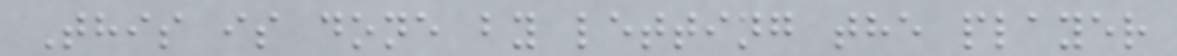This is done by letting the player
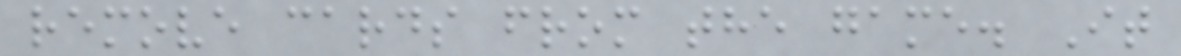remove cards from the game. It
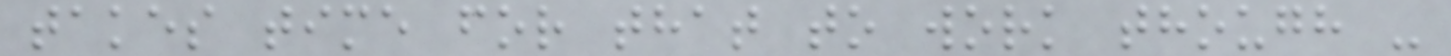takes time for that to work though -
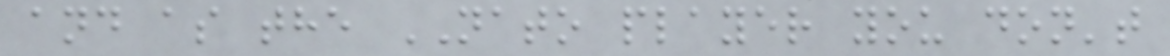and as the NATO player you don't
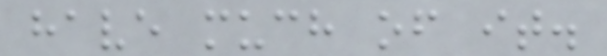have much of it.
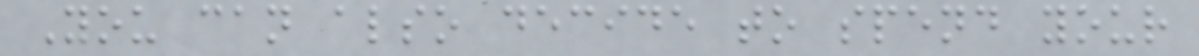You can also decide to spend your
